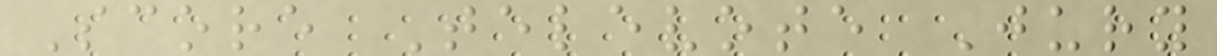Score Televote Jury
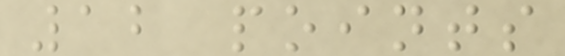12 points
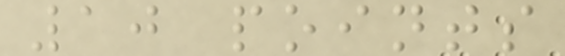10 points
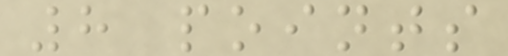8 points
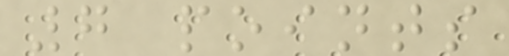7 points
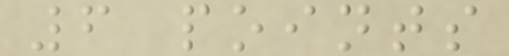6 points
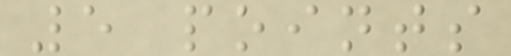5 points
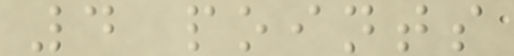4 points
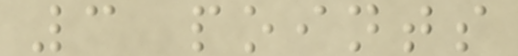3 points
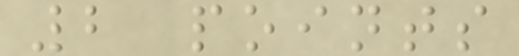2 points
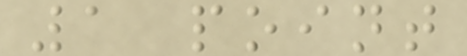1 point
